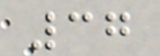37
